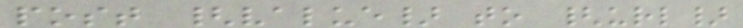post {value} to {url}
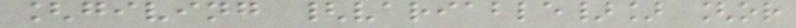[giving {variable}] [or
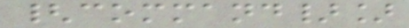{command}]
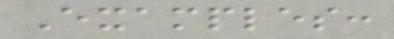Examples:
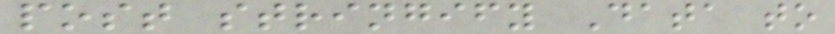post stringify Data to
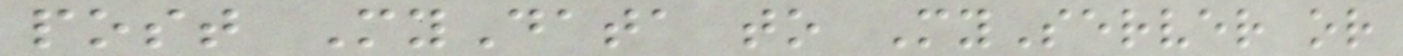post MyData to MyServer or
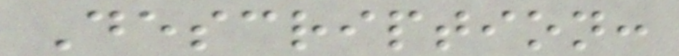Description:
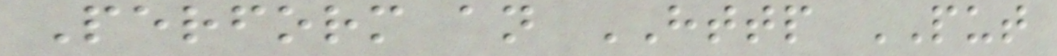Perform an HTTP PUT
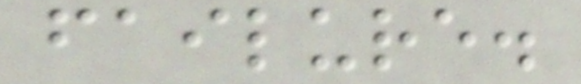failure.
